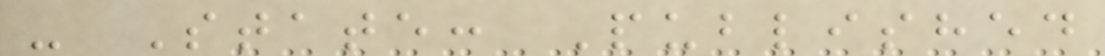- State: Published
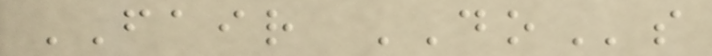FAIR DOs
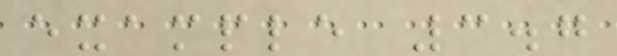example 3.7
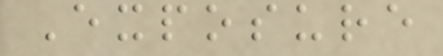Exposure
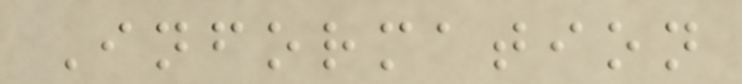Information
